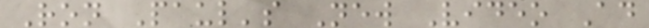Ron Paul's New Video Ad
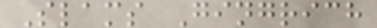Slams Gingrich
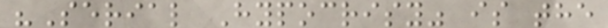"Serial Hypocrisy" is the
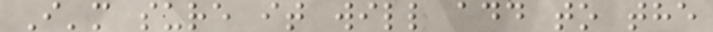I'm sure it will add to the
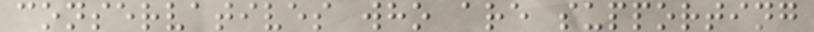conservatives who are supporting
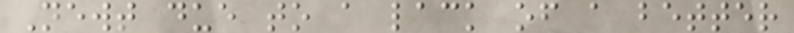Newt due to a lack of a better
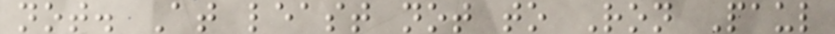not. At least not to Ron Paul
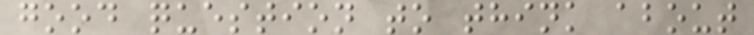good question to think about
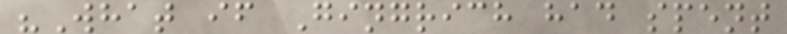"What if Gingrich had spent
